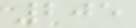205
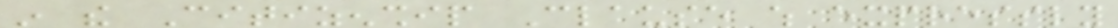in the Citizenship Clause which expressly
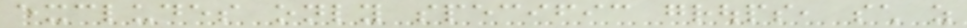excludes only specific groups, such as
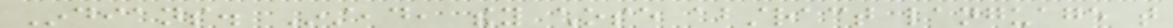Indians. Instead, they chose abstract language that
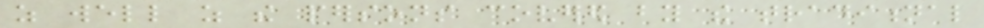as well as the persons covered by the traditional
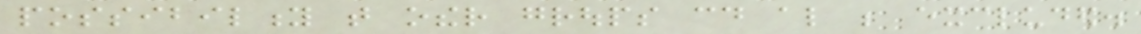possibility that other groups could also be excluded.
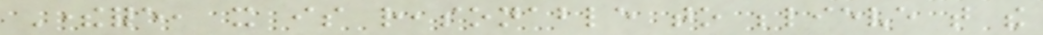Therefore, it is reasonable to believe that the
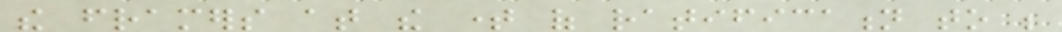the framers at the time of ratification to be
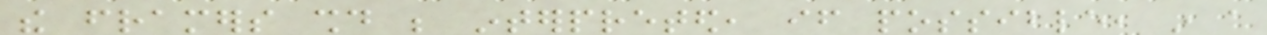the framers should be interpreted, if possible, in a
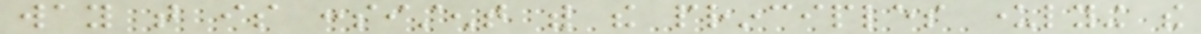way that is consistent with the principles underlying the
